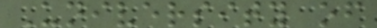University of
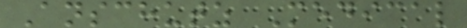Anschutz Medical
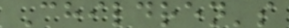Children's
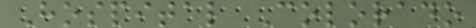Hospital Colorado
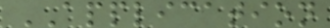APPLICATION
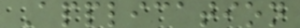Application
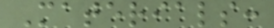Materials:
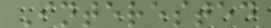Interested
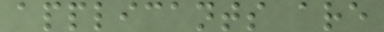applicants are
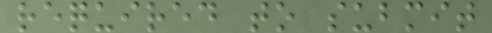required to submit
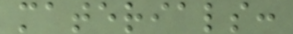materials:
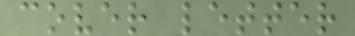cover letter
